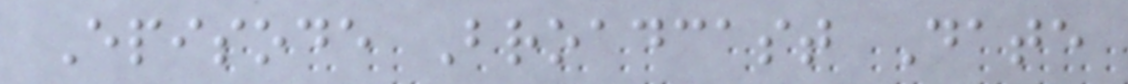Episode Broadcast Date
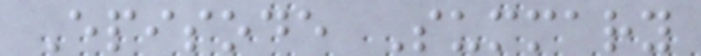Episode Summary
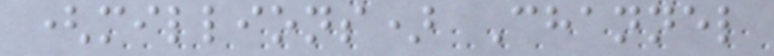(millions) Channel
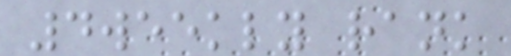4weekly rank
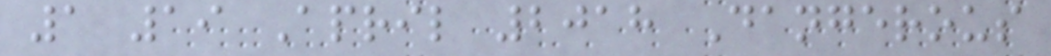1 19 April 2018 Dangerous
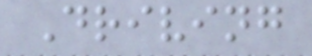Driving
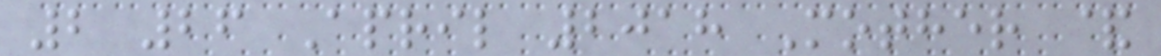2 26 April 2018 Mother &
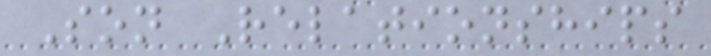Son Relationships
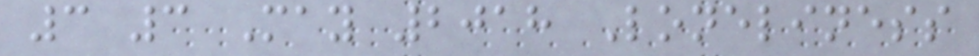3 3 May 2018 Loneliness
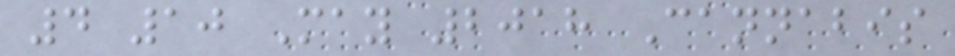4 10 May 2018 Cannabis
